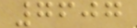7607
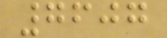7607
